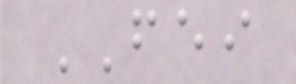FEI
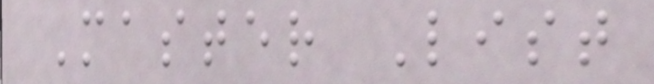Master List
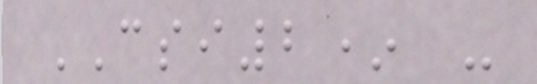CSI2* -
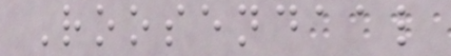Roosendaal
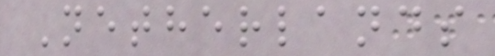Netherlands
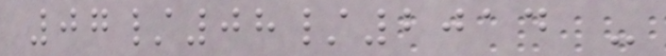07/08/2014 -
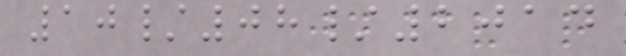10/08/2014
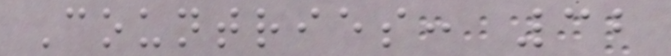Countries: 32
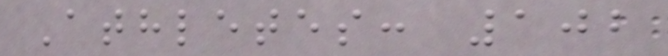Athletes: 102
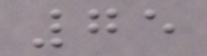75
